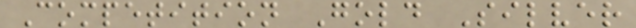Competition Gold Silver
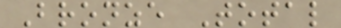Bronze Total
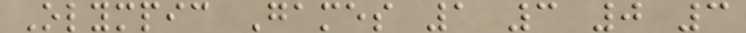Olympic Games 1 3 0 3
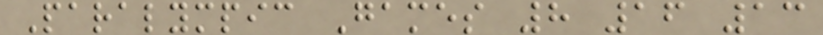Paralympic Games 8 16 13
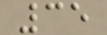35
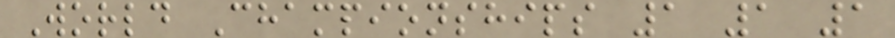World Championships 1 1 1
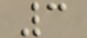3
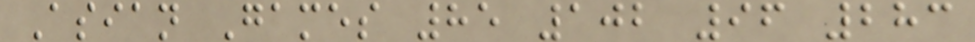Asian Games 85 102 96 283
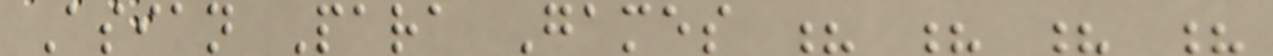Asian Para Games ? ? ? ?
